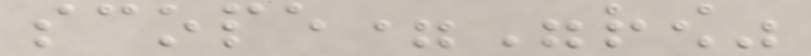scope="row"
